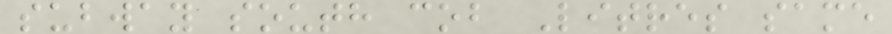subway south cob Litres same
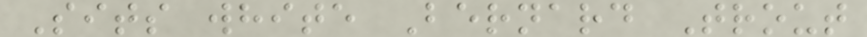Sits white Bernard Trout
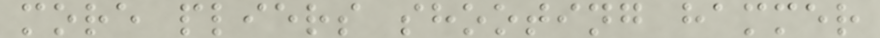more pliers shooting hammer
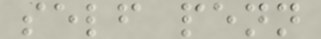self penn
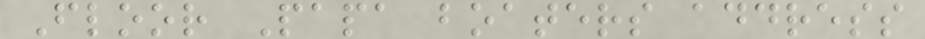Floor Papa boaters address
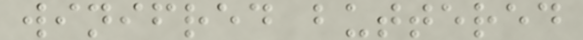winifred buttered
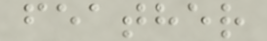feather
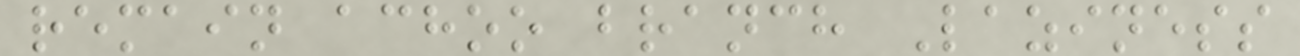remain achoo branch Laziness
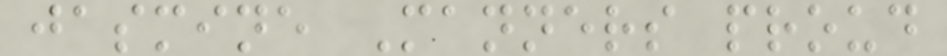jasmine Manners proud
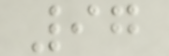97
